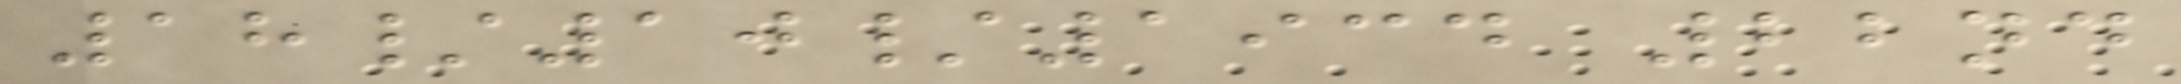18/10/1934 22nd
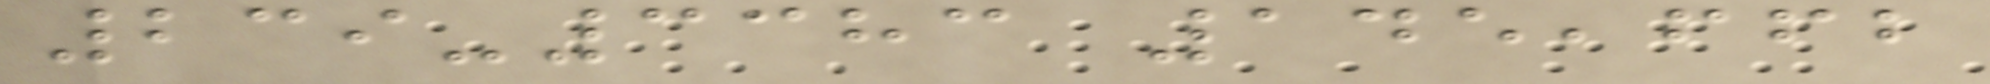239-3383 145,662
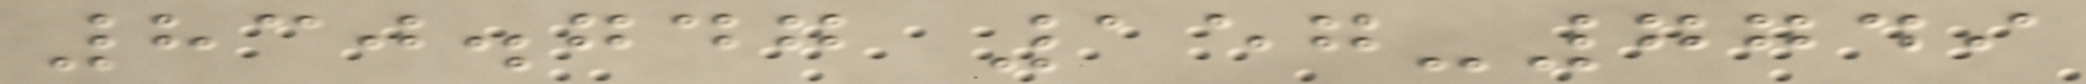830.747 157-7749
